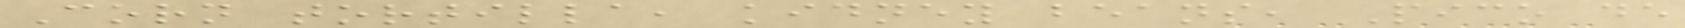Corn tortilla, kidney beans, Pico de
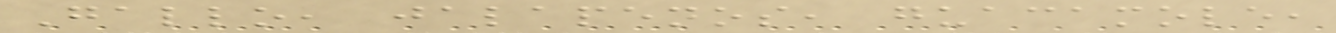Gallo, jalapenos, guacamole,
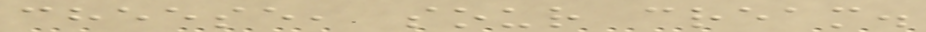cheese, sour cream.
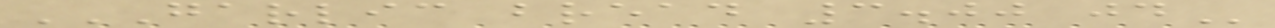GARLIC BREAD 3.00 JD
